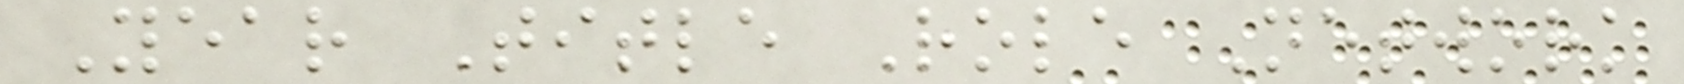Year Title Role Network
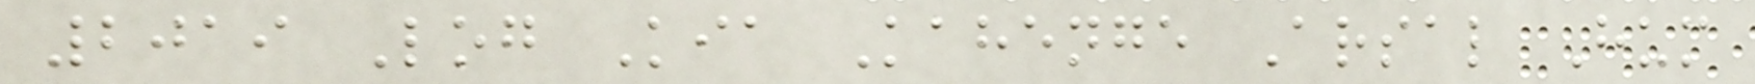2019 Log Kia Kahenge Arsal Hum
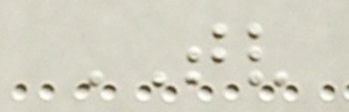TV
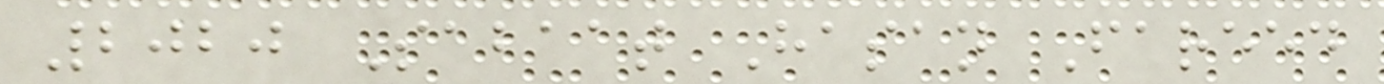2020 Sabaat Hasan Fareed
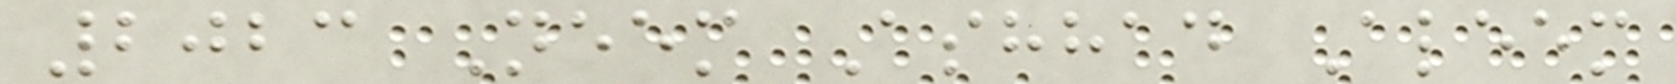2023 Neem Ashhad Aleem
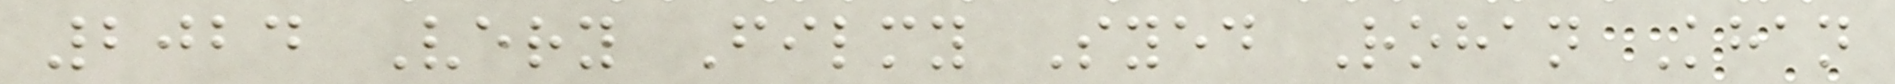2024 Very Filmy Syed Rohan Khan
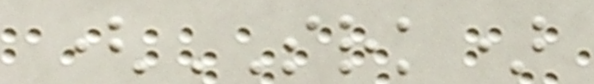(SRK)
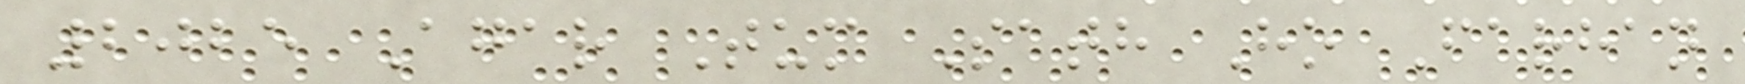2025 Agar Tum Sath Ho Farhan
